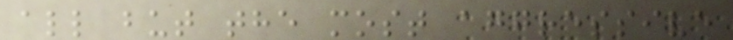all but the most aggressive
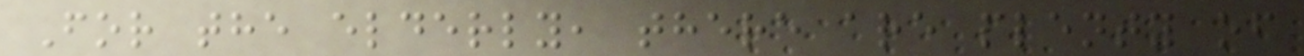For the elderly, there are plenty of
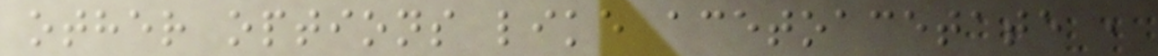other options like acetoacetate ,
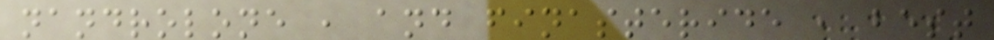nandrolone , and finasteride , best
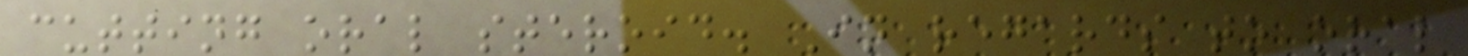cutting oral steroid. In regards to oral
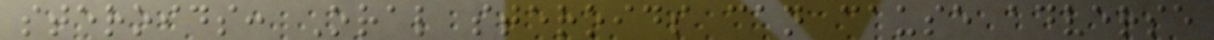steroids: Oral steroids can cause adverse
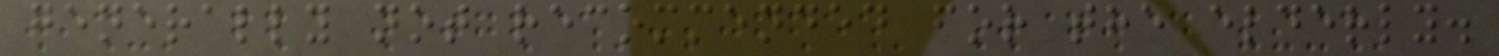generally not recommended for the elderly.
